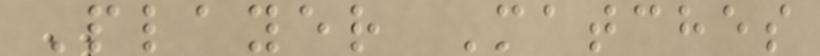Player Matches
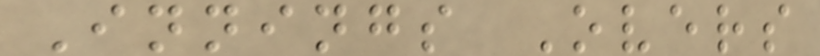Innings Overs
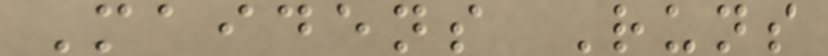Maidens Runs
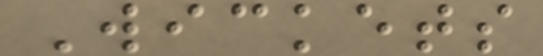Wickets
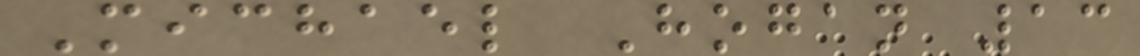Michael Hogan 13
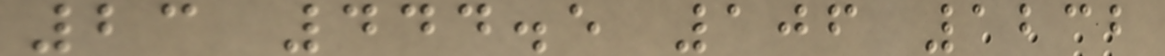23 444.5 106 1232
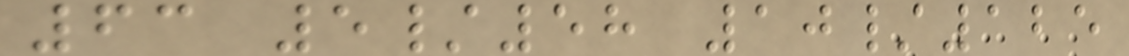63 5/58 10/125
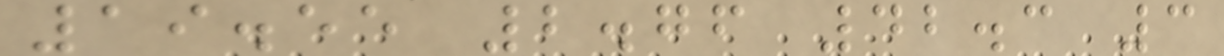19.55 2.76 42.3 3
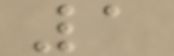1
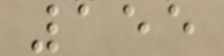155
